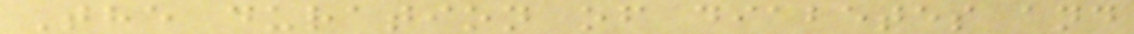The duration of diabetes and
